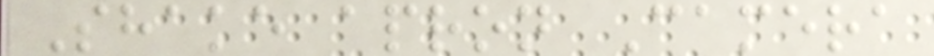Shake apron Camera
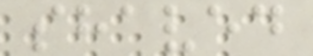shaved
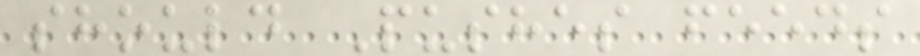should Pushes feeds
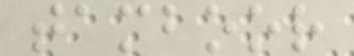tamboor
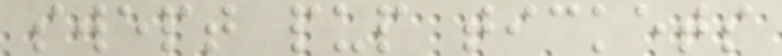swept pup tickets
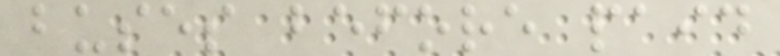buses before paid
